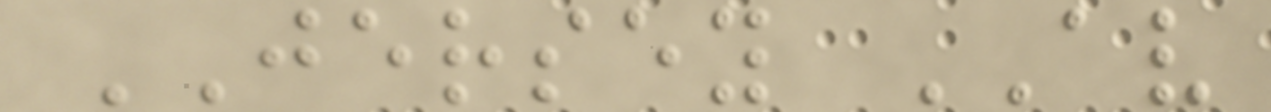JERSEY AV
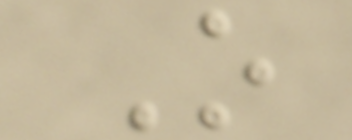O
